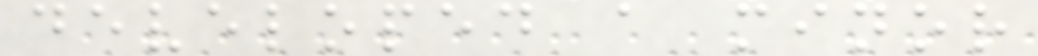developed a minor
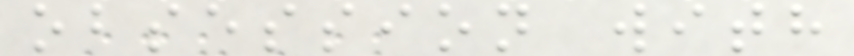obsession with
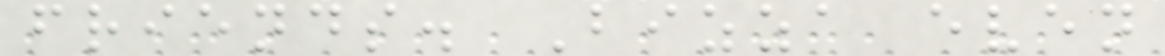friends. Bizza even
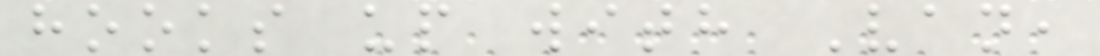hooks up with Van,
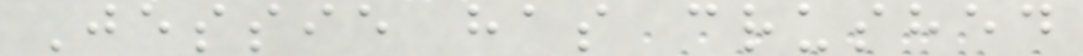Jessie has crushed
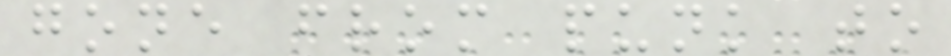gone from punk to
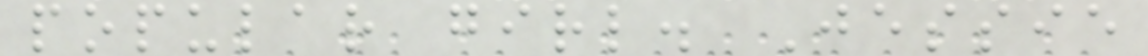popular girl. Jessie
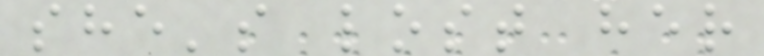she's lost her
